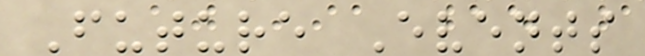Future Events
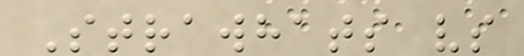Strawhats vs
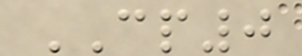CP0
